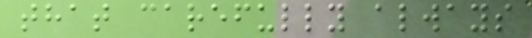that carefully always
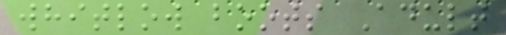whitlow boots Adult
